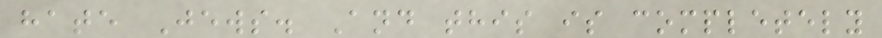hate Jews. And this is completely
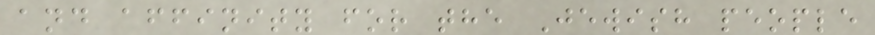and affinity for the Jewish people
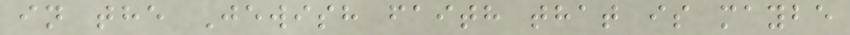in the Jewish faith that is maybe
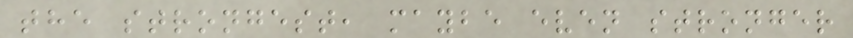the strongest, maybe even stronger
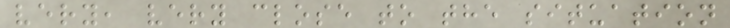very, very close to the situation
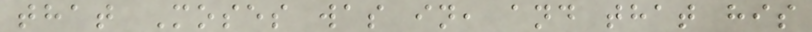that Moses was in, and that his
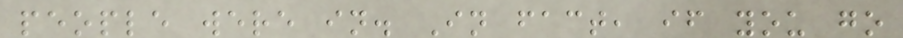people were in. In fact, if you go
